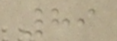89
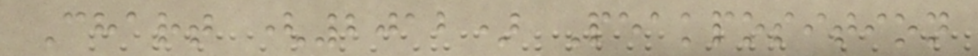Chart (2012) Peakposition
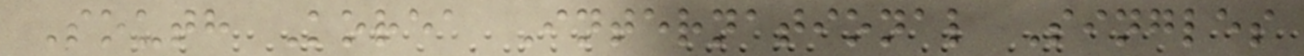South Korea International Singles
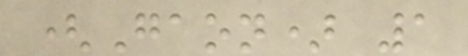(Gaon) 1
